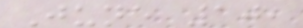June 10,
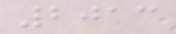2013
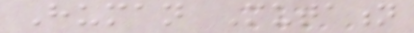Human Mutation
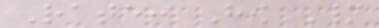Rate: How Many
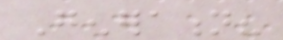Generation?
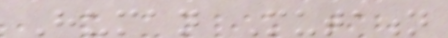Human Mutation
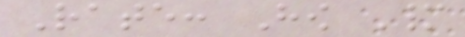Rate: How Many
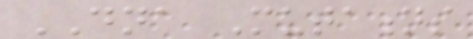DNA Mutations
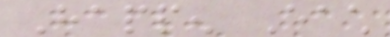Happen Each
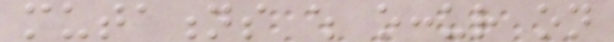mutations which occur on
